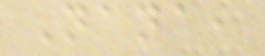Nana,
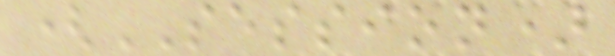(SESSION)
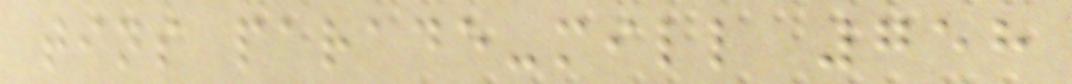tins parade-mill 758
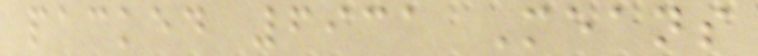packed 6931 Means
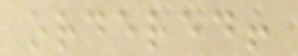ordered!
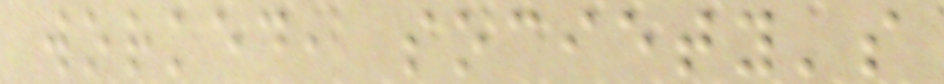worked, society's
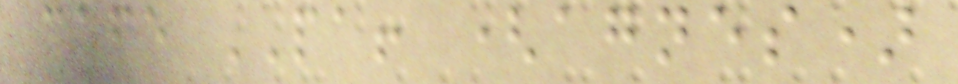cafe PA! (agnes)
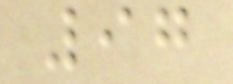97
